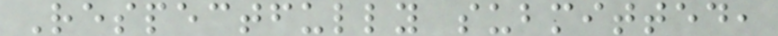Respectfully submitted,
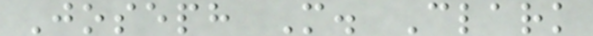Joseph M. Clark
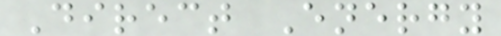Direct Energy
